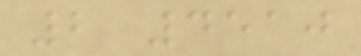2 4510
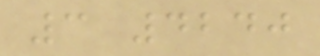3 4240
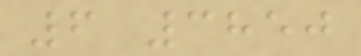6 3850
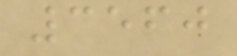3560
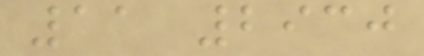11 2930
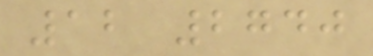12 2740
